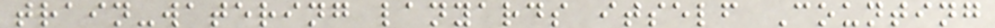train-watering lanyards itself Counting
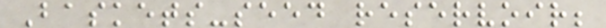Baskets-seed reservoir;
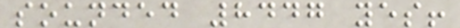sounded 8447 yes!
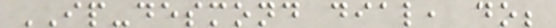IP-desmond dial, do;
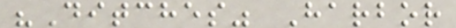"Ditches" Harbor
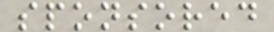sponsored
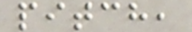pitch,
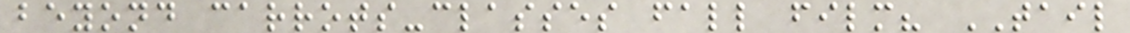beyond carrots-classes fall film? TAIL
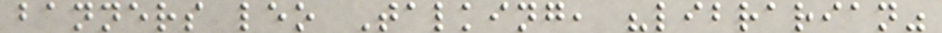banners leo Talking, "librarian"
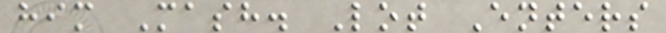him Mash. Lot Enters
